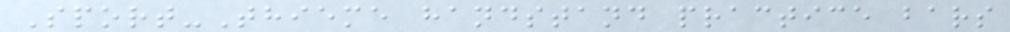Sport-Thieme handstand practice bars
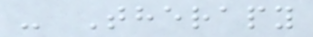- Therapy
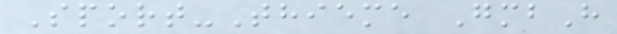Sport-Thieme GmbH
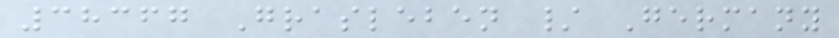38367 Grasleben / Germany
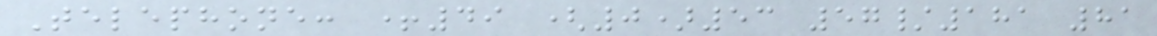Telephone: +49 (0)53 57/181 81
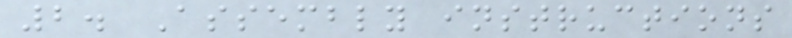2. Assembly instructions
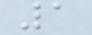1
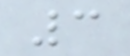3
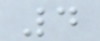4
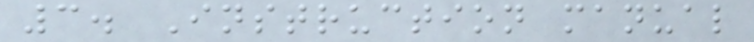3. Instruction manual
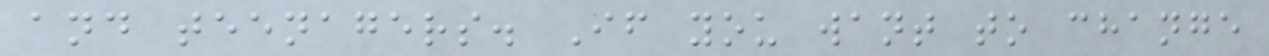and teenagers. If you want to change
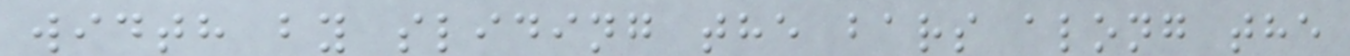width by sliding the bars along the
